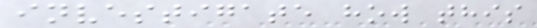investigate how this
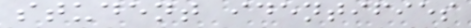student identifies
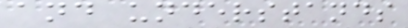and understands
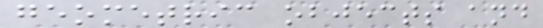geometric objects and
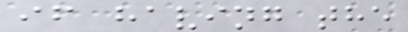if having the
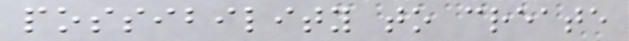possibility to create
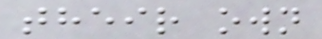their own
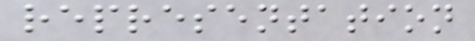representation
